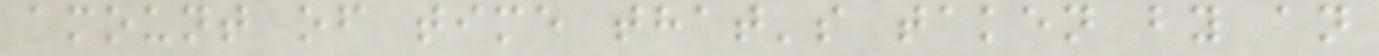amount of time that's taken by an
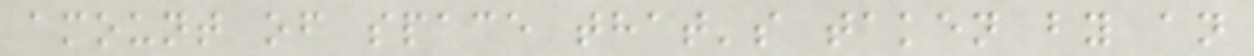amount of space that's taken by an
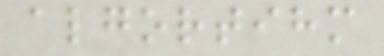algortihm
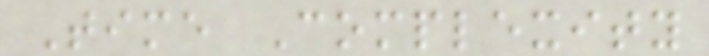Time Complexity
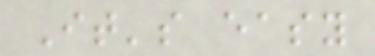It's easy
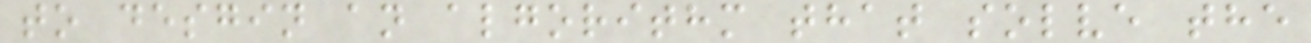to desgin an algorithm that solve the
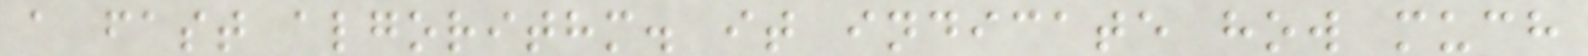a fast algorithm. it indicate how much
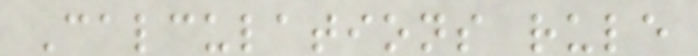Calculations rule
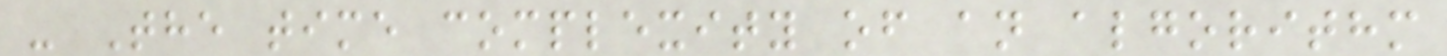- The time complexity of an algorithm
